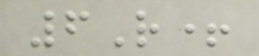6R+
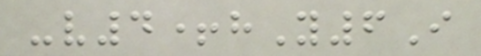-v4+hY6I
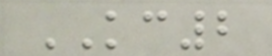KC2
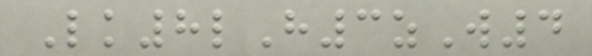Lk8lH3zW4
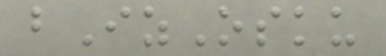bIzOsku
